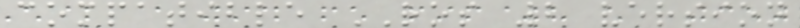compatible ROS 2 version
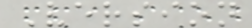Version
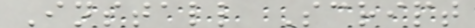Install Script
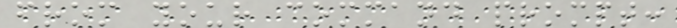from your command prompt:
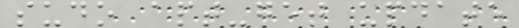sudo apt-get update
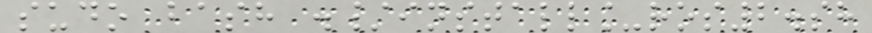sudo bash ./install_ros2.sh
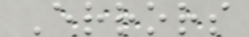Errors
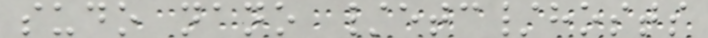sudo nano /etc/hosts
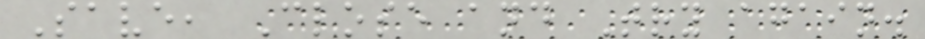Save, Close and Try again.
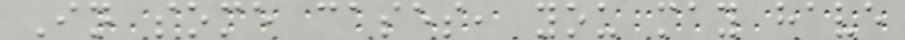In some cases, you may have
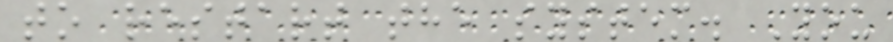to restart the system. You
